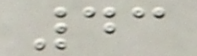43
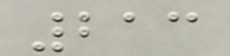213
